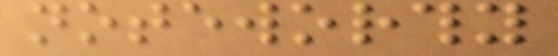noteworthy
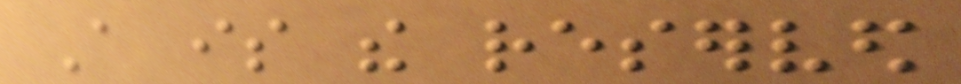A is the reserved
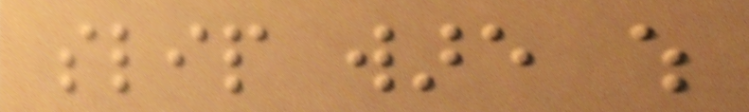slip ware which
